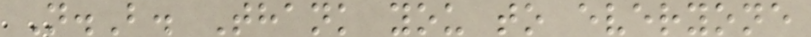N.B. Thank you to everyone
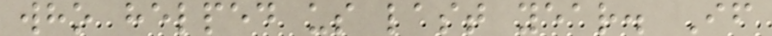who helped us last year. If
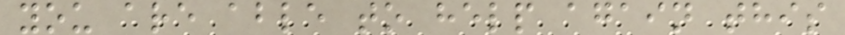you are able to help again this
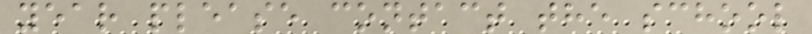year please contact the school
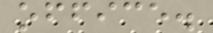office.
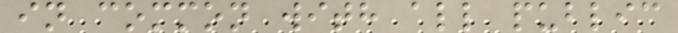in common with all public
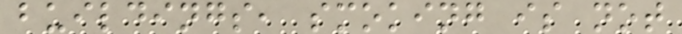buildings, smoking is not
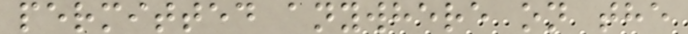permitted anywhere on the
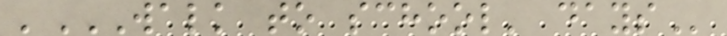'WALK TO SCHOOL' DAYS
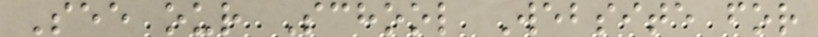See our School Website for
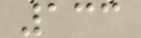133
